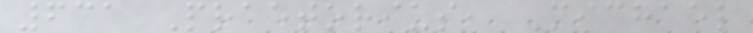631 Praetorius, Michael
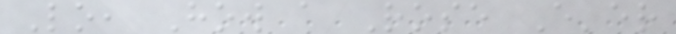Lo, How a Rose E'er
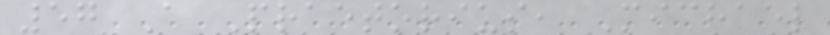57 A Praetorius, Michael
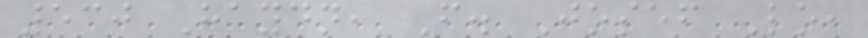530 Haydn, F. Josef Lo,
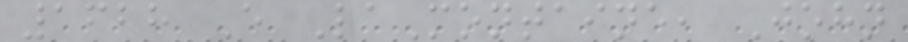1628 E LaMontaine, John
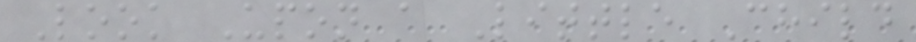Look Upon a Little Child
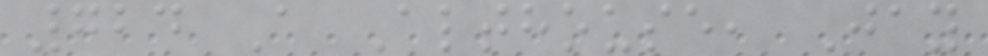724 A Althouse, Jay
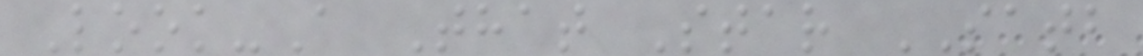Look-A That Star SATB
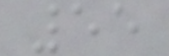55
